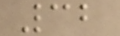32
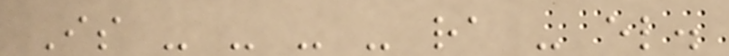Is - - - - ra - el.
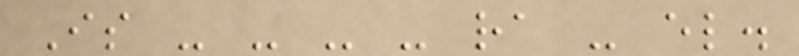Is - - - - ra - el.
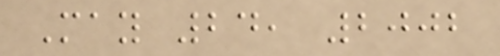May 24, 2002
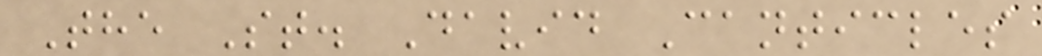The St. David Canticles
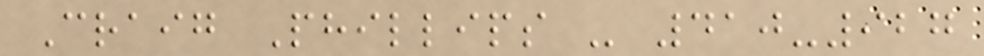Craig Phillips - 410-927
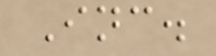Inc.
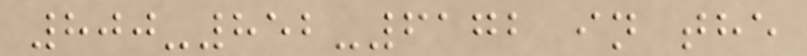800-852-6172 in the
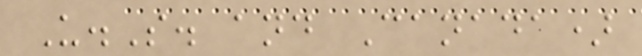U.S. and Canada)
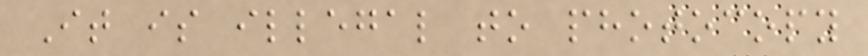It is illegal to photocopy
